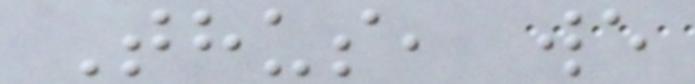Thus, we
